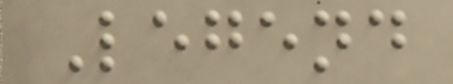Legend
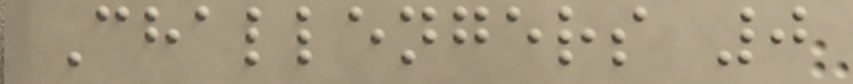Challengers 0
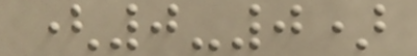(0-0)
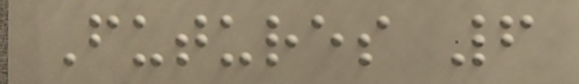Futures 6
